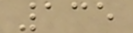135
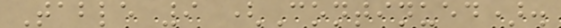Table 9 (Continued).
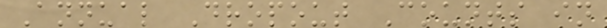Annual Dropout Counts in
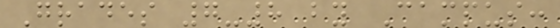Grades 7-8 by Campus:
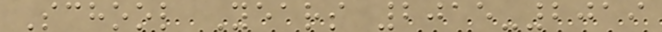School Years 2015-2019
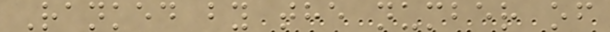Ranked by the number of
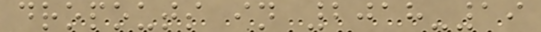dropouts in 2018-19
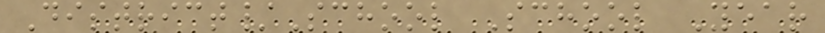District/School School Year
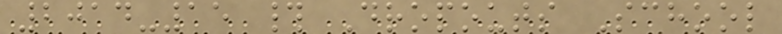2014-15 # Dropouts School
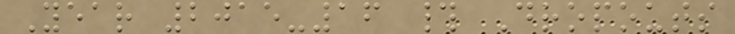Year 2015-16 # Dropouts
